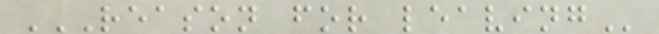REASON FOR LEAVING
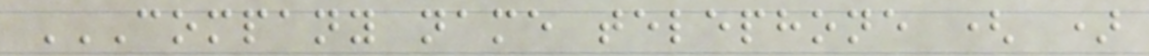COMPANY NAME TELEPHONE ( )
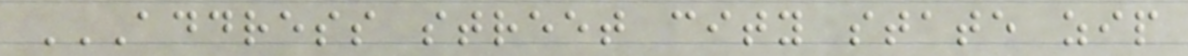ADDRESS STREET CITY STATE ZIP
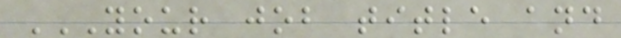YOUR JOB TITLE AND
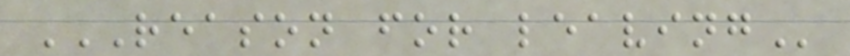REASON FOR LEAVING
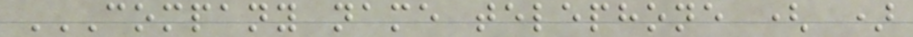COMPANY NAME TELEPHONE ( )
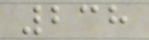238
